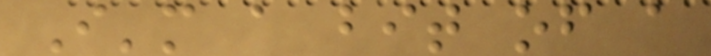I'm a bit of a
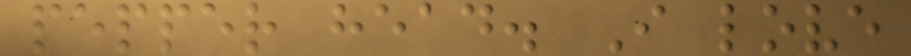pepper head. I love
